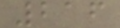216
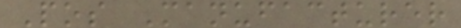Pos Manufacturer
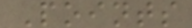Points
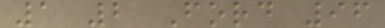1 2 Ford 96
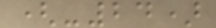(-24)
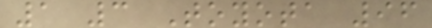1 3 Toyota 96
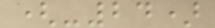(-24)
